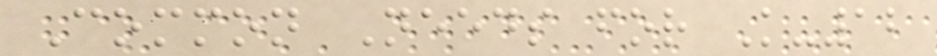Common Needs for K-12
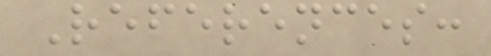References:
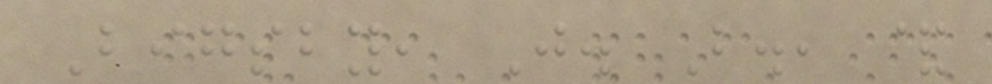Bigsby, J. B., &
